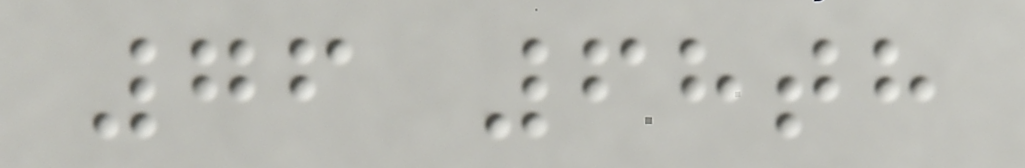76 68th
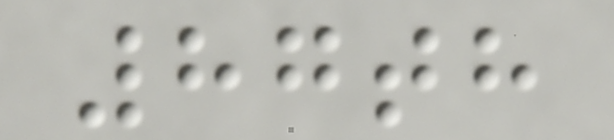87th
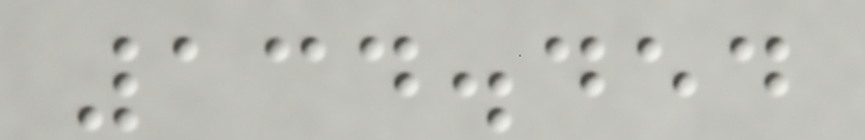134.454
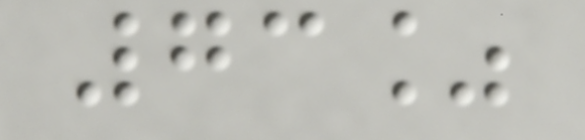73%
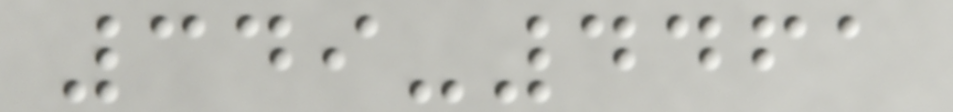349-4461
